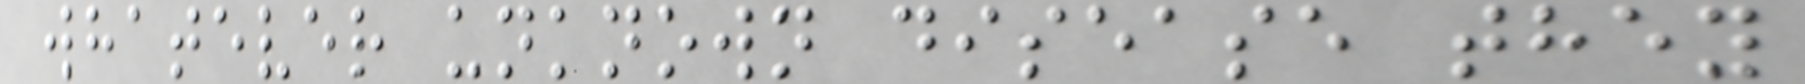whatever unknown disease they
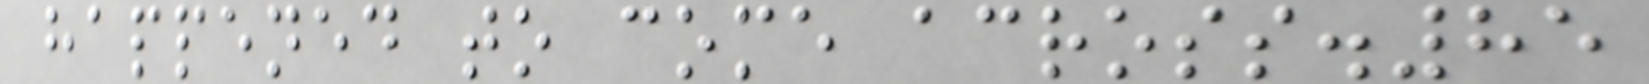happened to come across.85
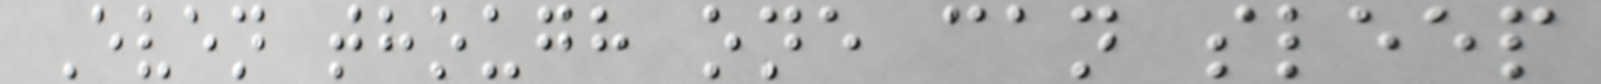Even though one can sleep
